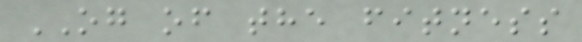OG of the fitness
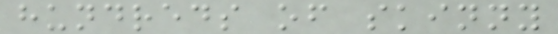hundreds of skinny
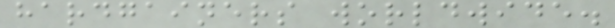hardgainers worldwide.
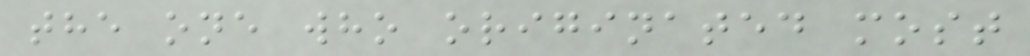the one who originated most
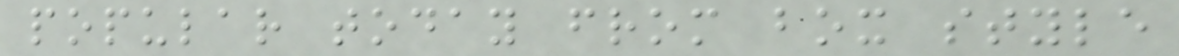popular today from box style
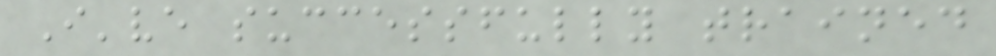I've successfully trained
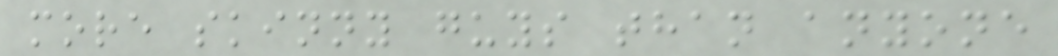more skinny guys than anyone
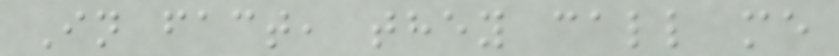In fact, they call me
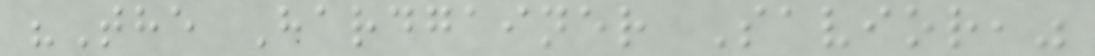"The Hardgainer Savior,"
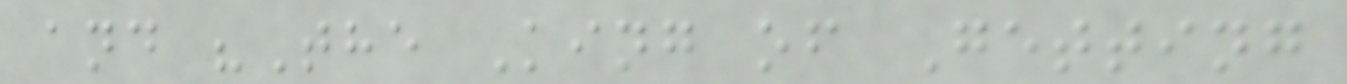and "The King of Getting
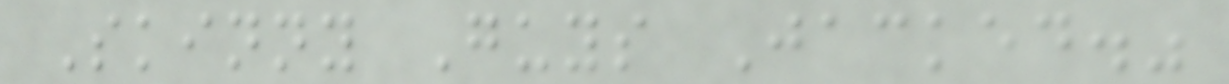Skinny Guys Jacked."
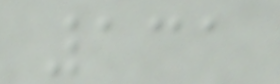131
